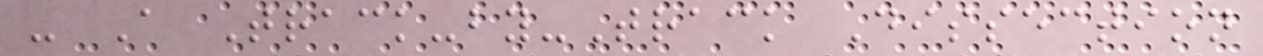- A Track-by-Track Dissection
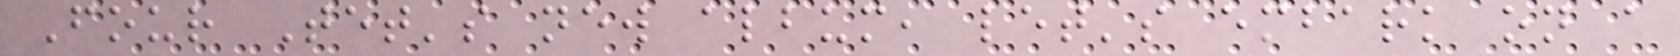Four Tet's new album, let's embark on a
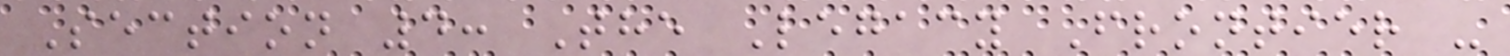Section 4: The Legacy Frontier -
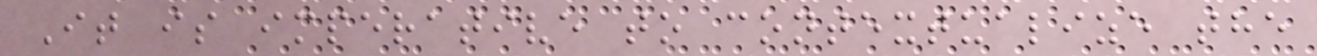It is imperative to contextualize the
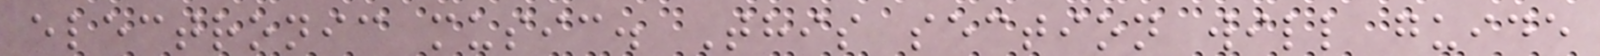electronic music. This section will guide
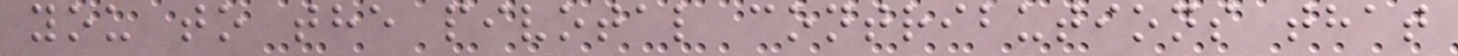you to the pivotal contributions that
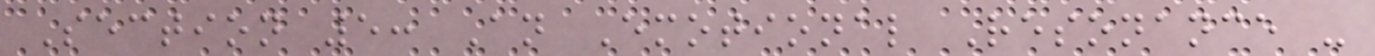Section 5: An Emotional Resonance -
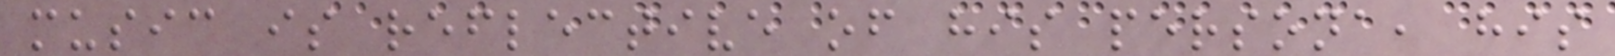music is reflective of his persona, his
